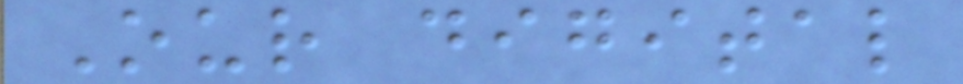Our digital
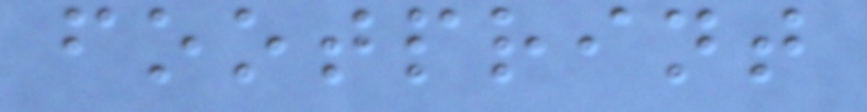footprint
